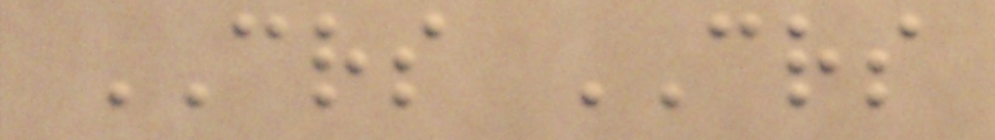CRS CRS
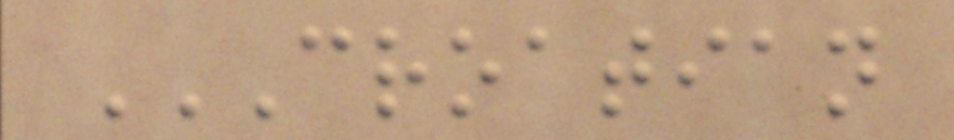CROATIAN
